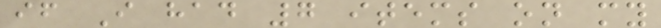if I had 7 items on my
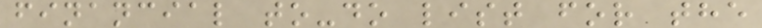financial to-do list for the
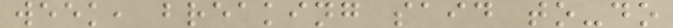week, breaking said to-do
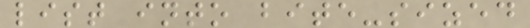list into bite-sized
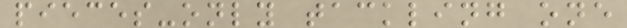pieces-only tackling one
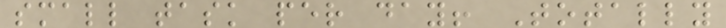small task per day! Totally
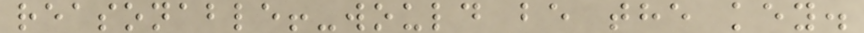reasonable!-would be the key.
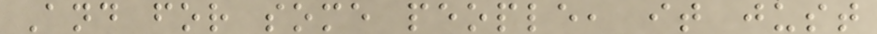And for some people, it just
